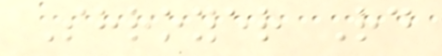Shroyer Rd
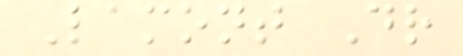Lamont Dr
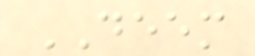DEEM
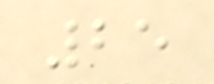25
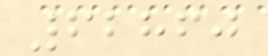62860
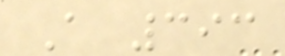A 393
